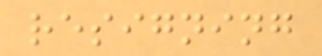resigning
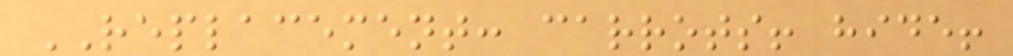REPLACEMENT: carrots! hide!
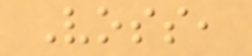Voss,
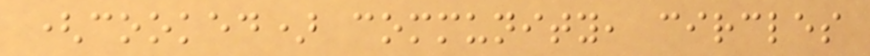(cooked) community, circles
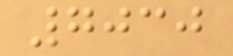7030
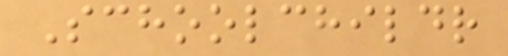Schoolchildr
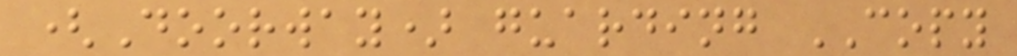(Doorway) guarding COPY
